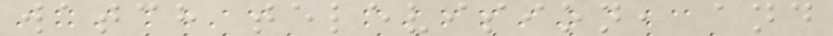watch television, and
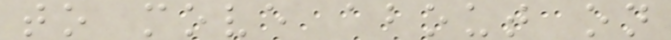to move about on
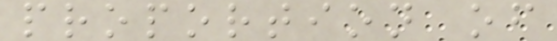proportion of
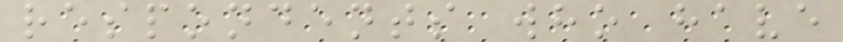respondents who have
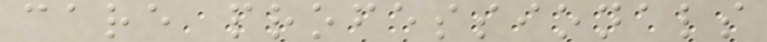care professionals
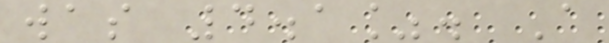was 4.1%. A
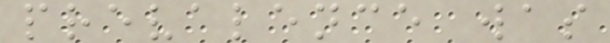prevalence was
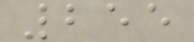255
